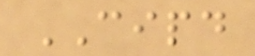CIPD
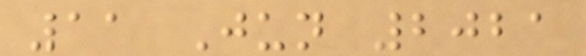11 Jun 2021
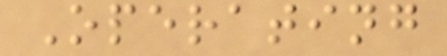Operating
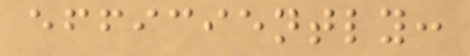efficiently:
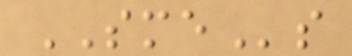SMEs
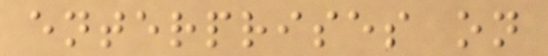enterprises on
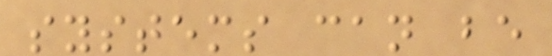systems can be
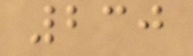230
